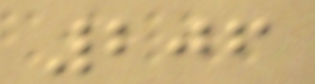206
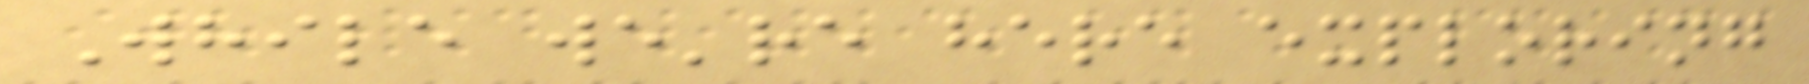While we're here exploring
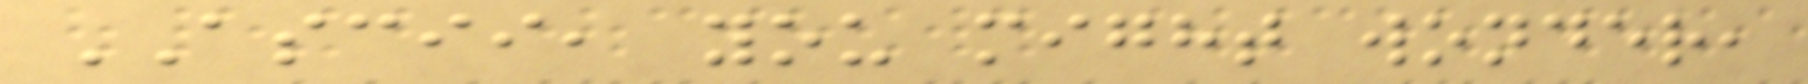ASCII, you might wonder,
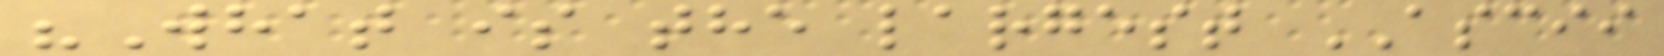"What is the largest ASCII
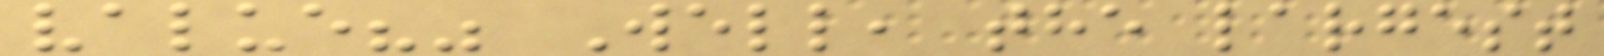value?" Well, the largest
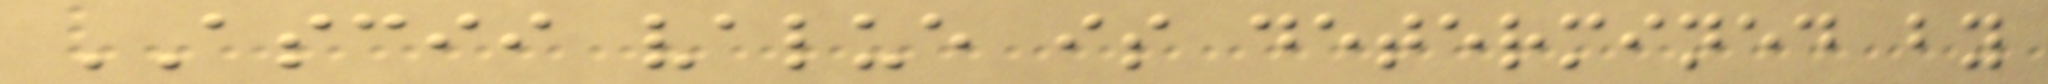ASCII value is determined by
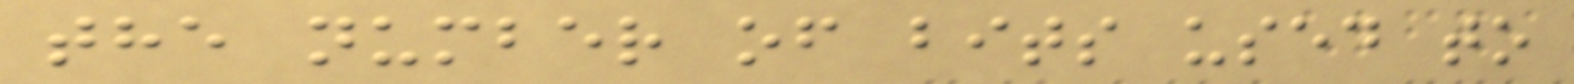the number of bits used to
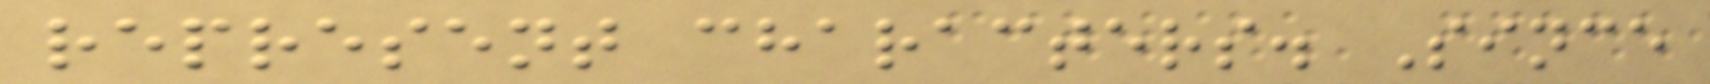represent characters. Since
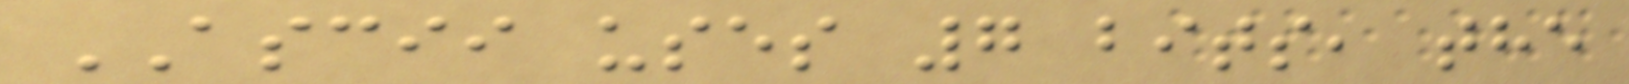ASCII uses 7 bits, the
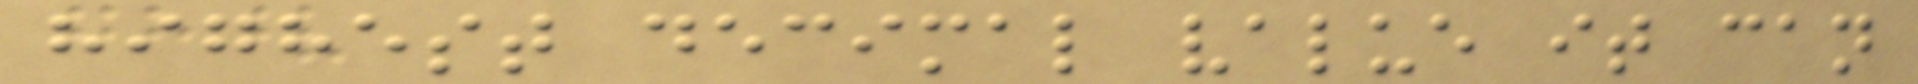highest decimal value it can
